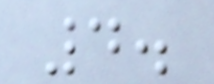4.
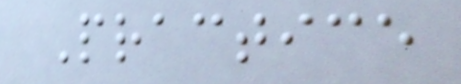Practice
